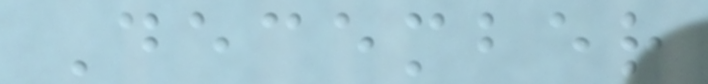December
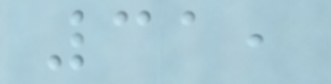31,
